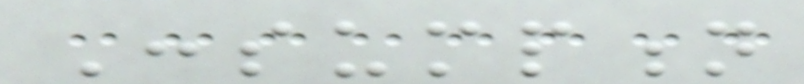Consumption
